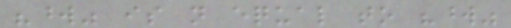"word" is not equal to "word"
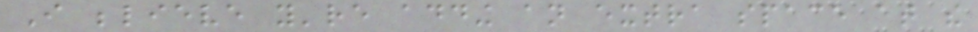I believe you're adding an extra space at the
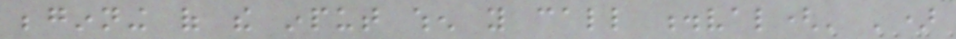beginning of the input when you call .val(' ')
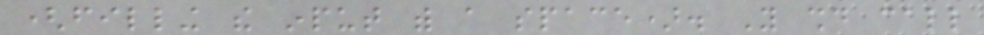(filling the input with a space). You should call
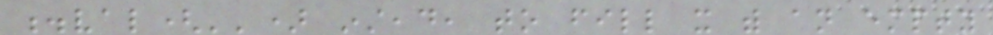.val('') instead, to fill it with an empty
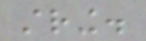string.
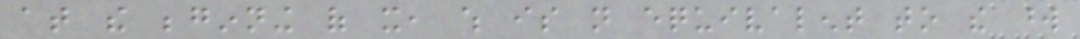at the beginning of it, which is not equivalent to the word
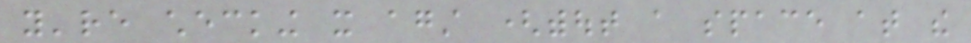you're checking it against (without a space at the
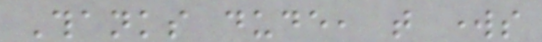Thanks dude, that works
